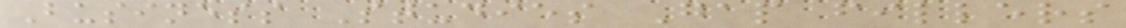Business Studies Gap fillers
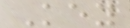Key
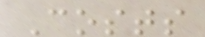Costs
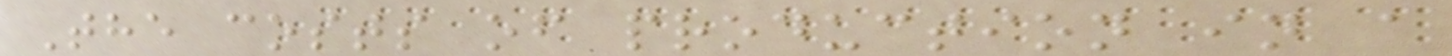The costs of production in a
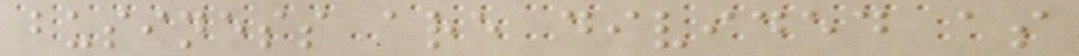business are divided as
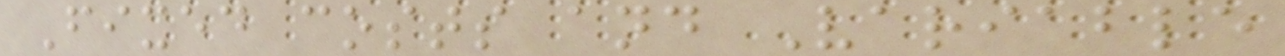Fixed costs and Variable
